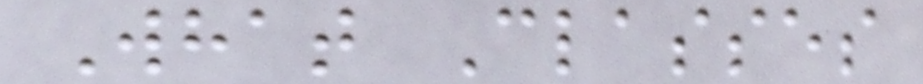What Classes
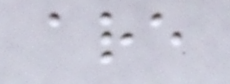are
